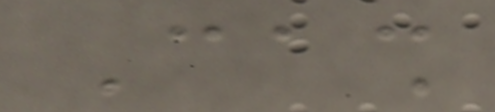Cash
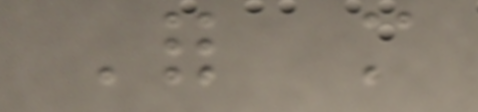For more
